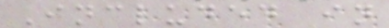Included in
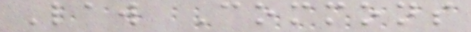Law Commons
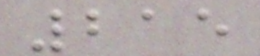215
